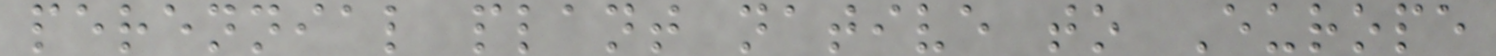perennial plant native to Europe
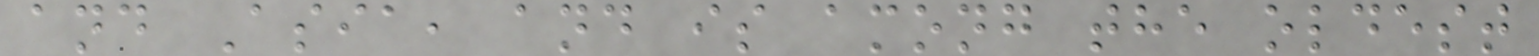and Asia, and is among the oldest
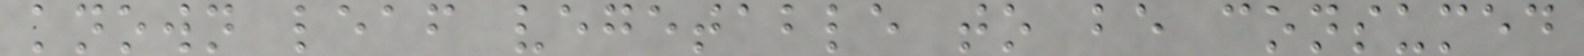known leaf vegetable to be consumed
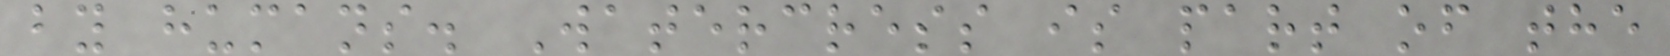by humans. Watercress is part of the
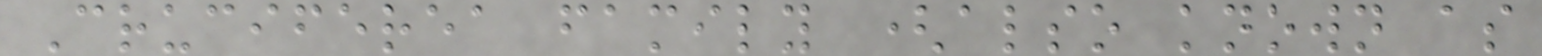Cruciferea family (also known as
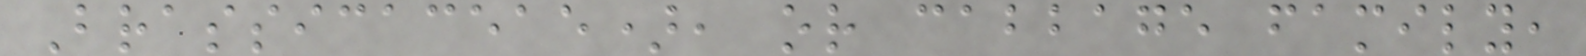Brassicaceae), or cabbage family,
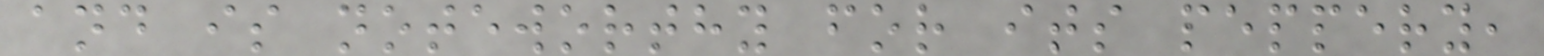and is noteworthy for its peppery,
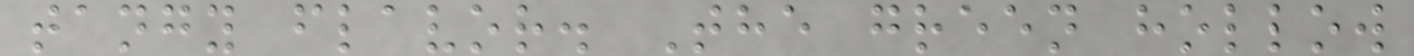tangy flavor. The green hollow
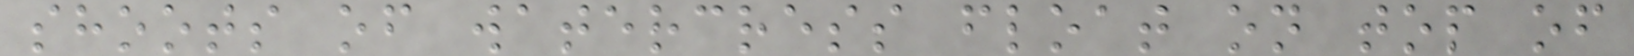shoots of watercress float on top of
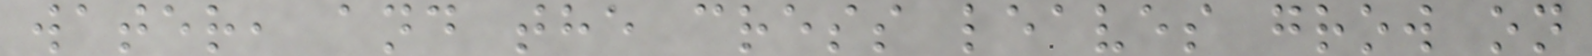water, and the cress leaves grow on
